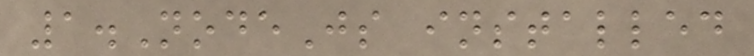1.NodeJs installed
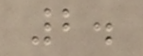2.
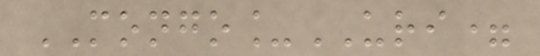MONGO_URI=
